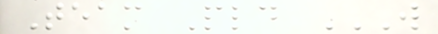Team Pld W
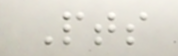Pts
